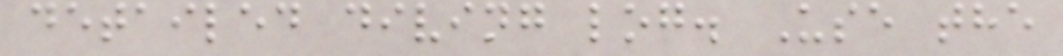detailed diving log. Use the
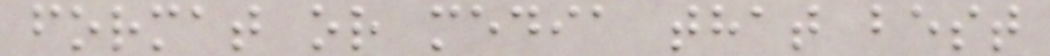format or media that best
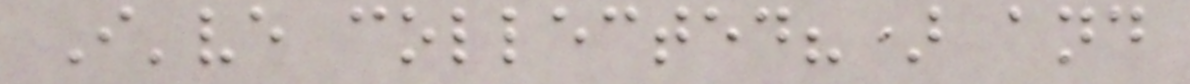I've collected?) and
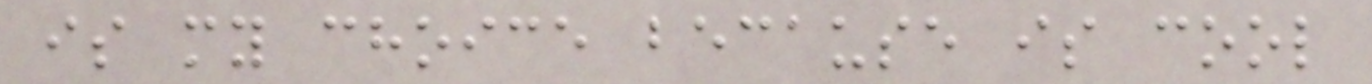is my choice because is cool
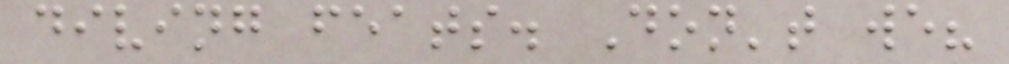diving feats. Don't we?
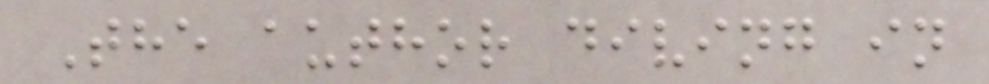The author diving in
